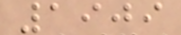1909
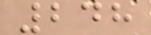248
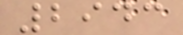2943
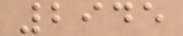2945
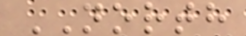NORTH
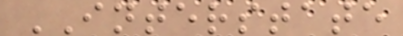INTERSTATE
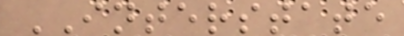INTERSTATE
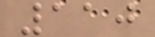110
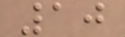10
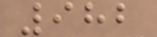982
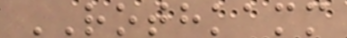ROTHKAMM
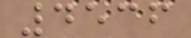4536
